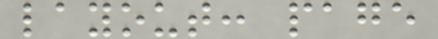layout: page
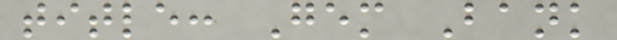title: Gem Bank
